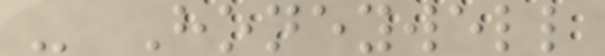- Honeywell
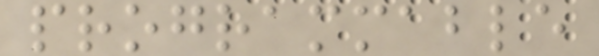programmable
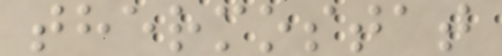thermostat
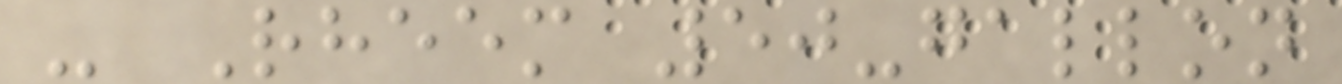- Rheem 50-gallon
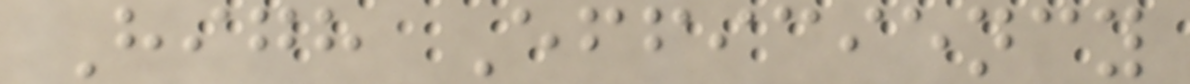High Efficiency
